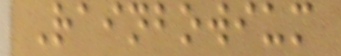Rainbowium
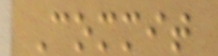Commit
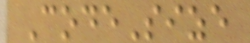CodeSize
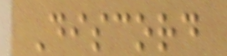Discord
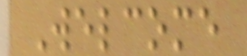Welcome
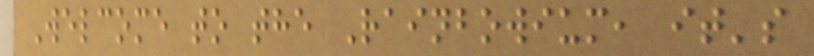Welcome to the Rainbowium, it's
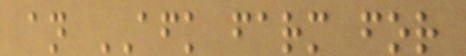an AFK farm for
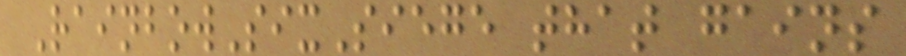RainbowSixSiege that gains
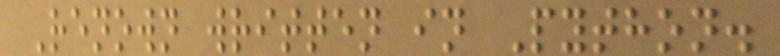Renown written in Python.
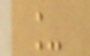_
